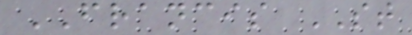FRANCIS ST
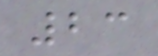23
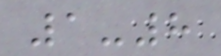1-8
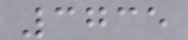3735
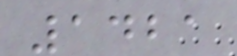1421
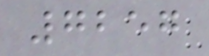7257
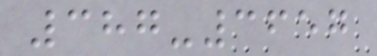387-3657
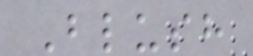Blush
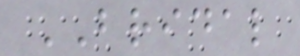BRIDAL
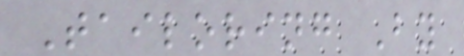Tailoring By
